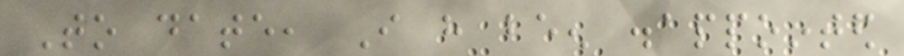To date, I have been disappointed
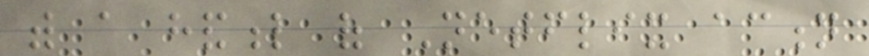with a handful of Netflix action
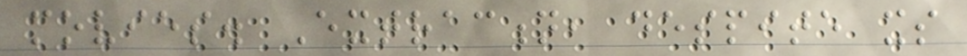movies. Extraction, despite its
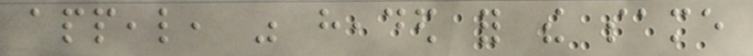appeal, was headed for the same
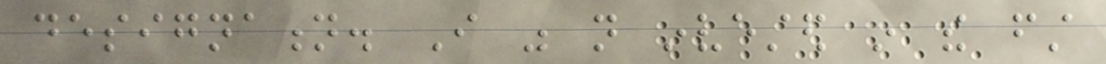designation. I was not invested in the first
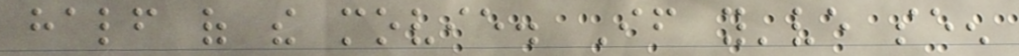half of the movie. If you've seen
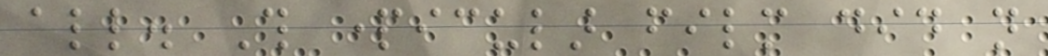all. This particular film did not
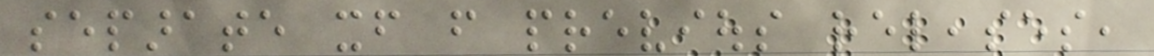separate itself from previous releases,
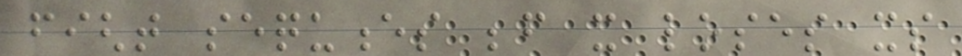fight sequences before it loses its
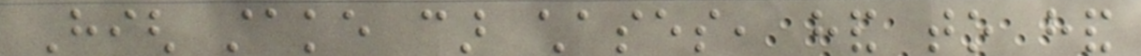High stake car chases, hand to hand
